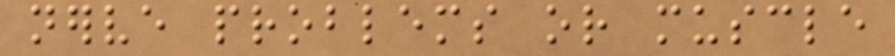nerve problems or muscle
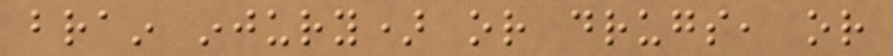brain injury) or drugs, or
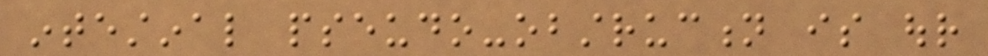intestinal pseudo-obstruction is our
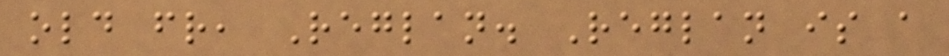old friend, Reglan. Reglan is a
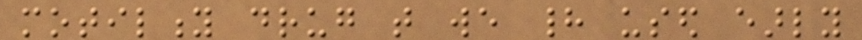motility drug that we had used early
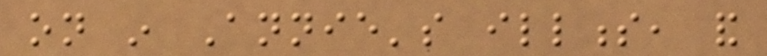on in Annie's illness, and
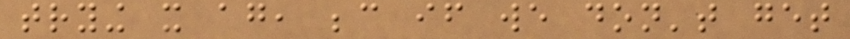trying it again, because if we don't get
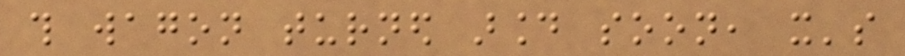this wagon turned around soon, it's
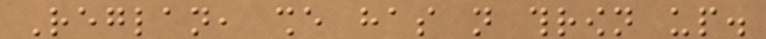Reglan, she has not thrown up.
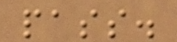pass.
